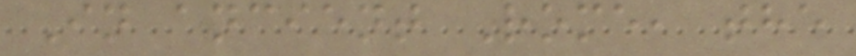In ancient Rome, the
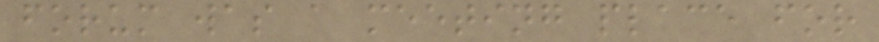forum was a meeting place for
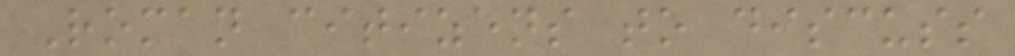Roman citizens to discuss
